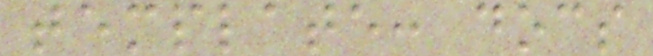template: docs
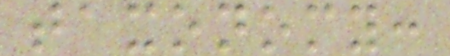taxonomy:
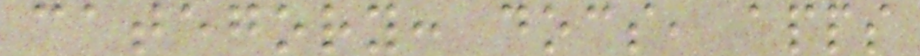category: docs, apps
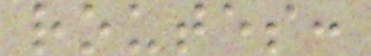routes:
